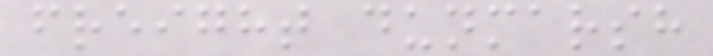freight dunmarsh
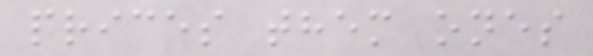prices them ones
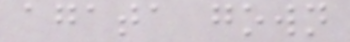agata gown
